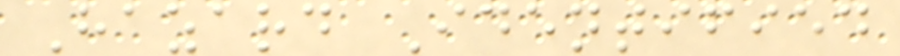Hazard Identified
